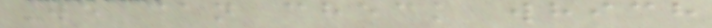We can check which
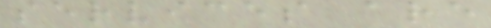services are
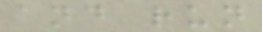and run
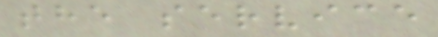the service
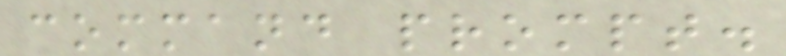command prompt.
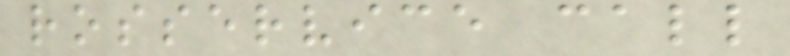rosservice call
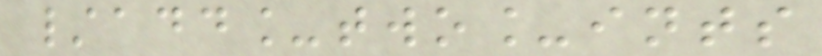/add_two_ints
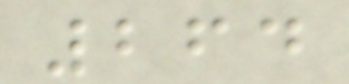264
